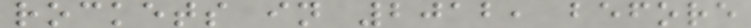rockets in 2012, before
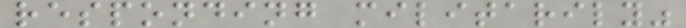responding militarily"
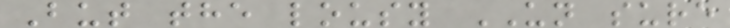But the lousy UN sure
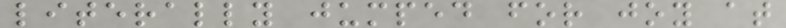literally jumped for joy at
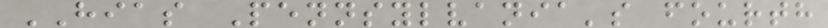HIAS Pennsylvania's fourth
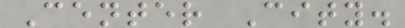Center City.
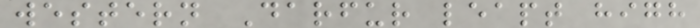western Darfur leapt high
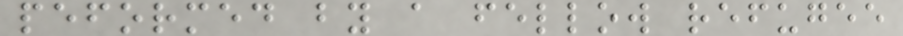peformed by a fellow refugee
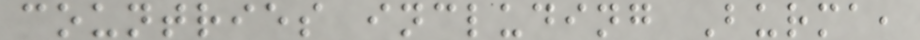countries including Burma,
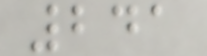241
